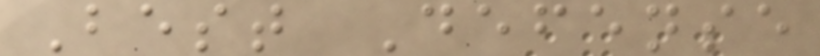Best Defense
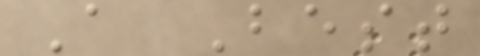A Best
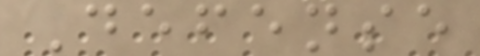Defense
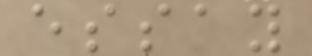essay
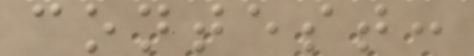contest:
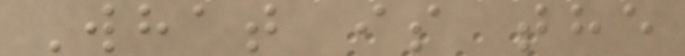What is the
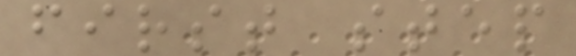first step
